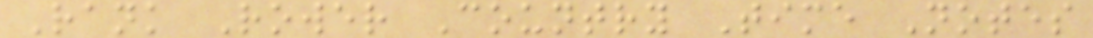Rank Rower Country Time Notes
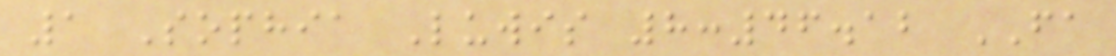1 Sophia Luwis 8:46.12 FA
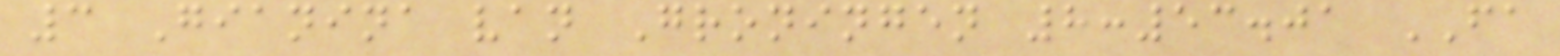3 Gianina van Groningen 8:53.01 FA
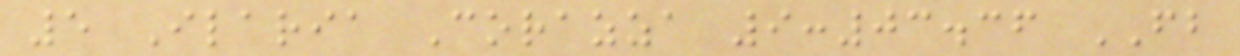5 Ilaria Corazza 9:03.36 FB
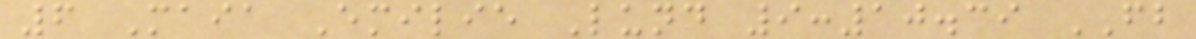6 Maia Emilie Lund 9:10.39 FB
